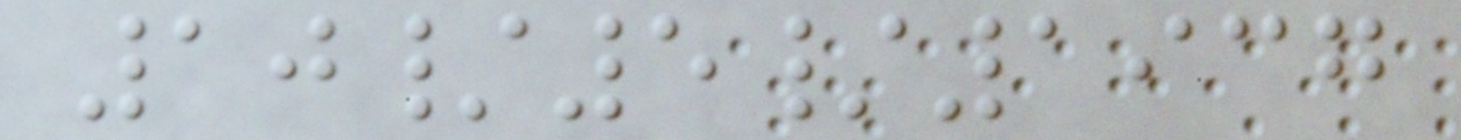10/5/1937
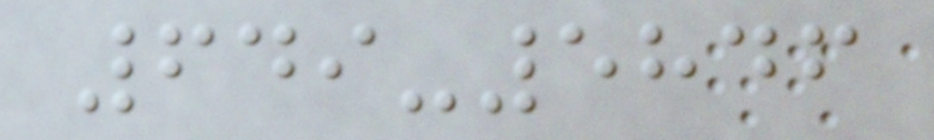649-5846
